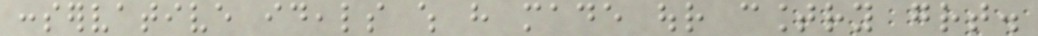conservative ideals which have made our country great.
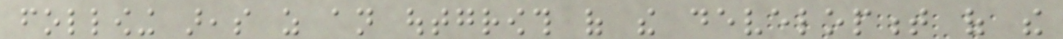following areas as an outgrowth of the development of the
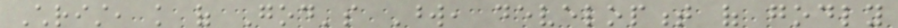Christ, knowledge of God's Word, development of godly
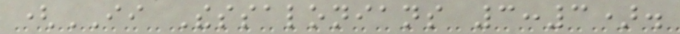(II Thessalonians 3:3).
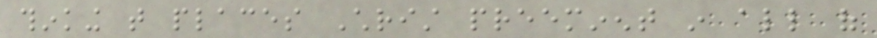thinking that places Christ preeminent in all of
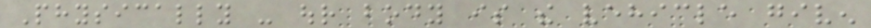Physically - our body is the vehicle given
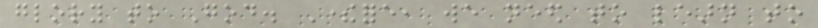glory to God. Therefore, we need to learn to
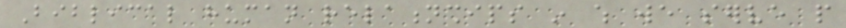Biblical human relationships in which we serve people
